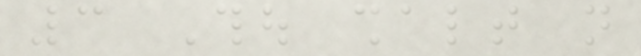3 Thou shalt not
